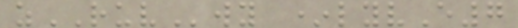zRUVwy *lyvE7
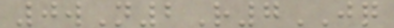0wN2R7JQ
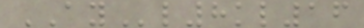AYl8kl16
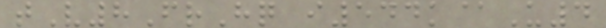tV8FrHq i544k@U4
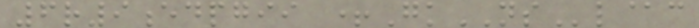6r9edpgii +GkNSl@c
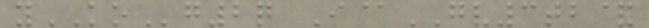yKOg2q I@GV3tb&
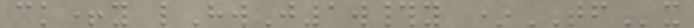ck+y lHwJ1w#y *TFx
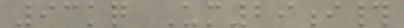93kq Um29i#
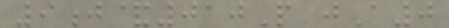9j&010P jA0
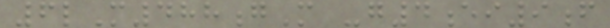6lM488gM -g4ei9f
